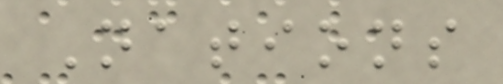Nations
